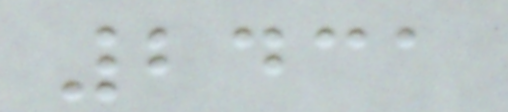2431
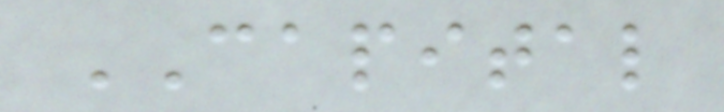CAPITAL
